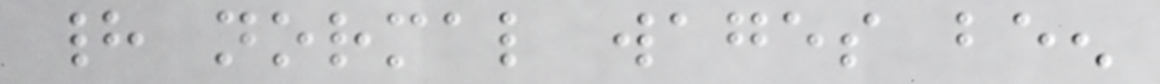had normal wages been
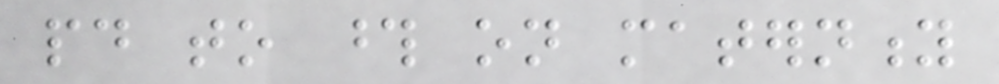paid to those on maternity
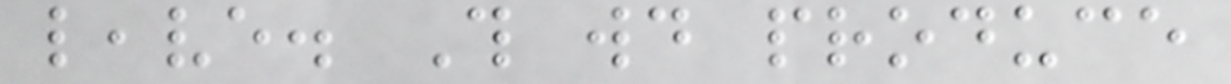leave. This would produce
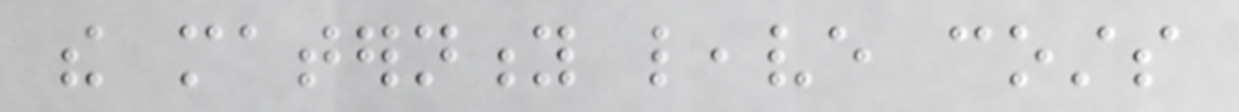the maternity leave costs
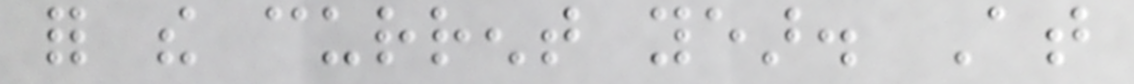for the current year. At
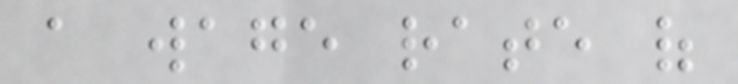a wage rate of
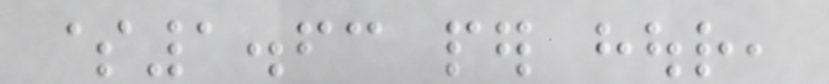$1.63 per hour,
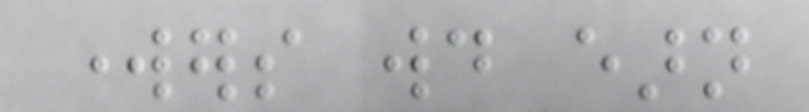workers would earn
